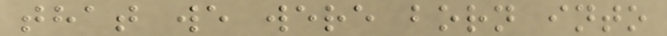that we were born into
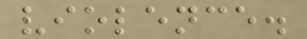violence.
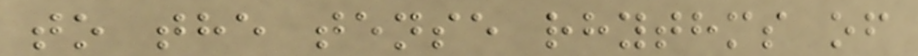to the tense rhythms of
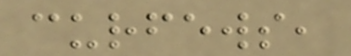curfews,
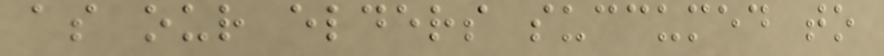as our elders succumed to
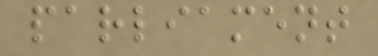parliament
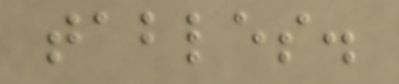tables.
